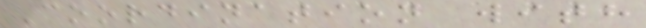Coordination with
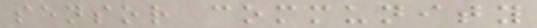sensor community
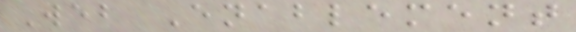Web Enablement
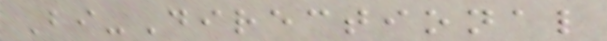Bi-Directional
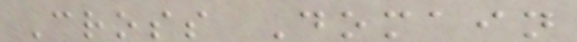Cross Domain
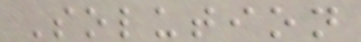Solution
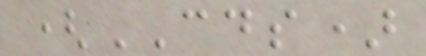(CDS)
